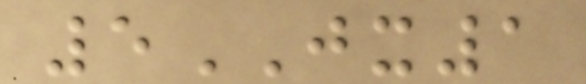5JX1
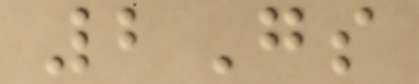2Gs
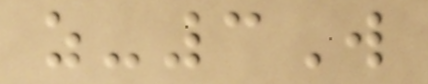z-3W
